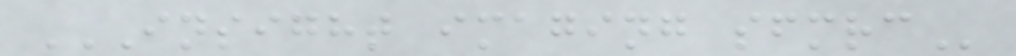INSIGHT IMAGING SFMRC
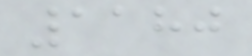1180
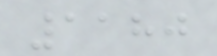1180
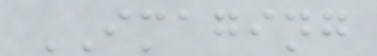IMAGING
